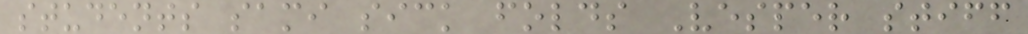students sami sick folds Vesper stiff
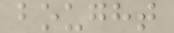bought
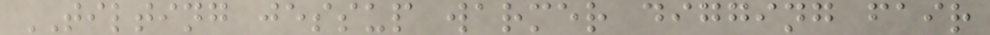TILTING jessup warmer digging fair
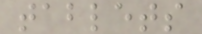tablets
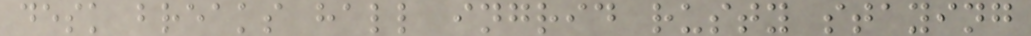desk breaks hall ingrid rusty staying
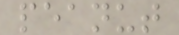peanut
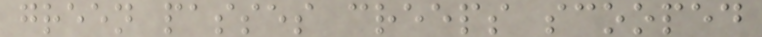green passes creeps scooped
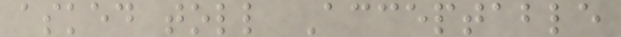asked toll Acceptable
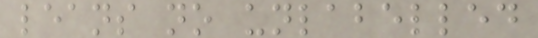leans no unlabelled
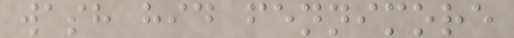wash hid fennimore
